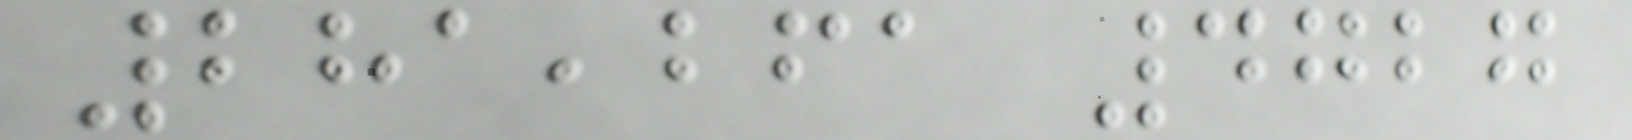281,261 4727
